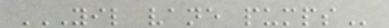YIL VANE PUMPS
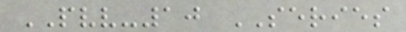PVV-10 SERIES
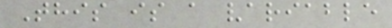This is a variable
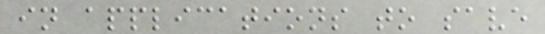in applications to save
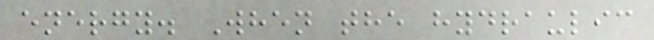energy. When the hydraulic
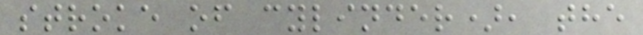stroke of cylinder), the
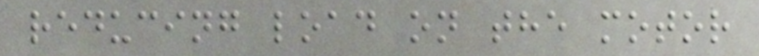reducing load on the motor
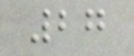27
